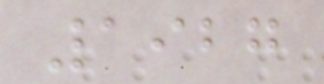1927
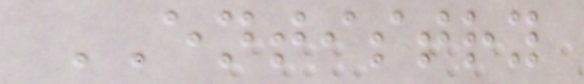ENTISTRY
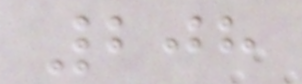208
